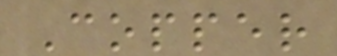Copper
